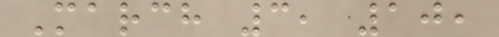March 3, 10,
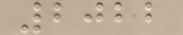2022
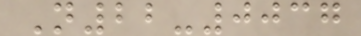N22-0037
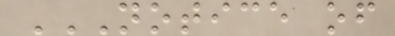NOTICE OF
